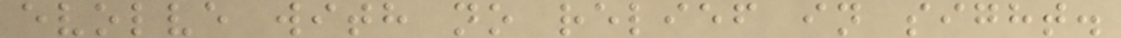evolve with no relief in sight.
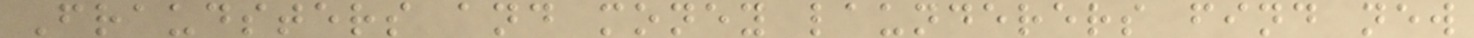Fraudsters and money launderers find new
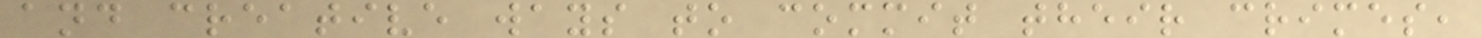and creative ways to commit their crimes,
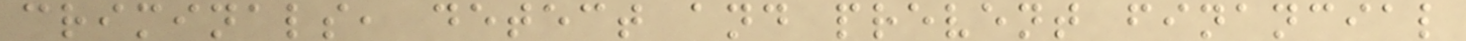criminals, detect and prevent financial
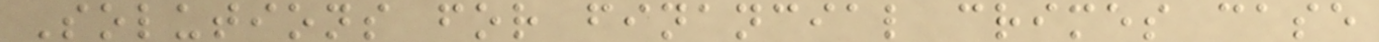Solutions for financial crimes case
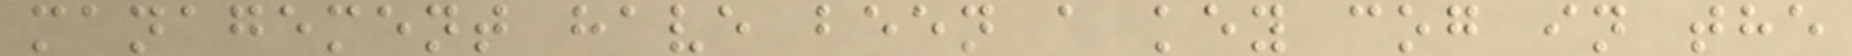management have been a key cog in the
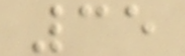35
